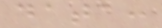data:
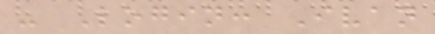- Login: Ivan
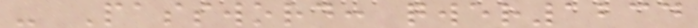- Password: qwer1234
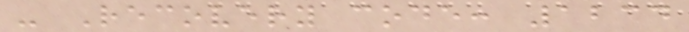- Recovery code: 1234
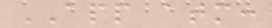APP atm:
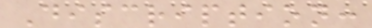Discription:
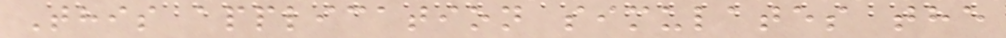This application simulates the
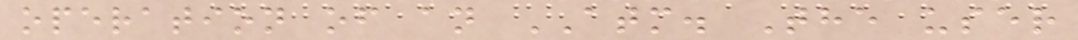operation of an ATM. The user
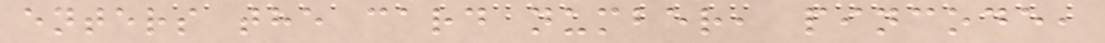enters the card number, pincode,
